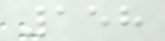158
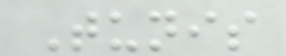Tunis
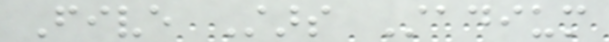Five Stars Stadium
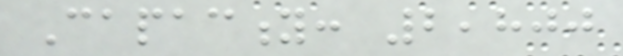Capacity: 2,800
